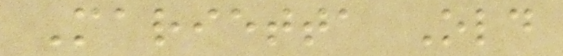Marietta Old
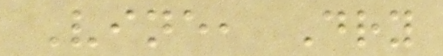Vine, Dry
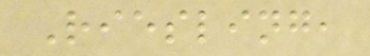Riesling,
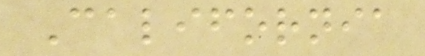California
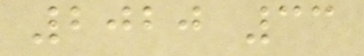2020 33
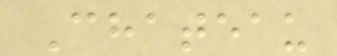Chateau
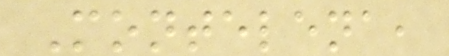Montelena,
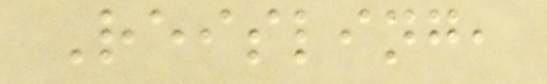Reisling,
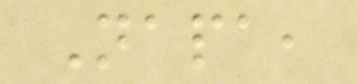Napa,
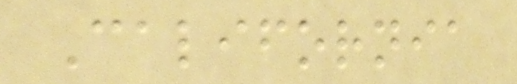California
